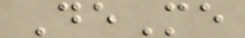DeMe
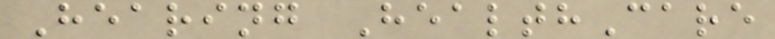Hearing HealthCare
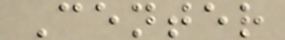Center
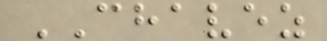CHAVEZ
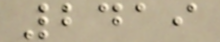2419
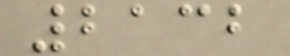2132
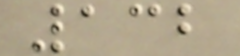132
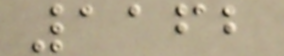1162
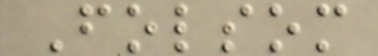Folsom
